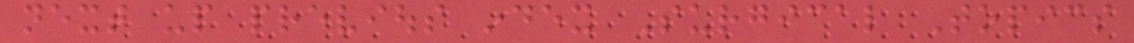next up previous index Surgical Topics
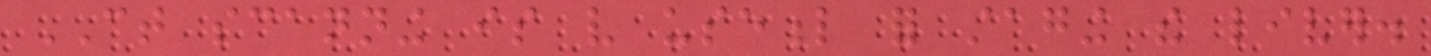CT scanning is very useful for staging the liver.
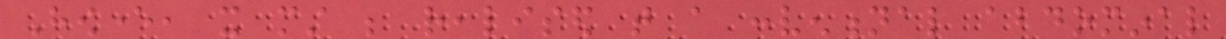However, it must be realised that a conventional abdominal
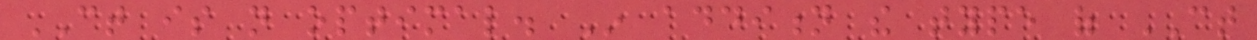CT is not optimal. In addition the type of CT
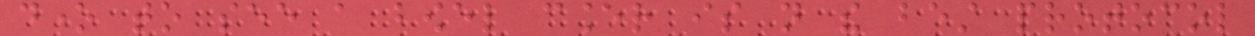done to see a bowel cancer is not the best protocol
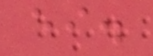either.
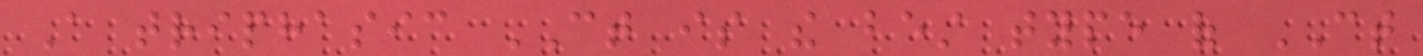A triphasic CT is the best type of CT
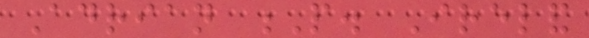Adrian P. Ireland
